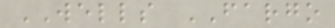WELLS FARGO
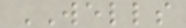WELLS
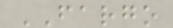FARGO
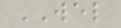WEL
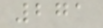271
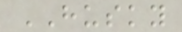HUSKY
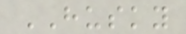HUSKY
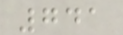741
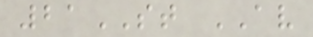21ST AV
